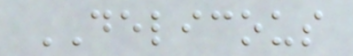DELICOUS
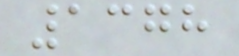1378
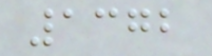1372
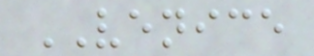VENICE
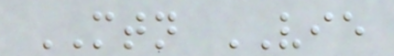MTN VIE
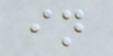in
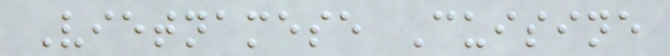Vietnamese Cuisine
